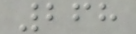268
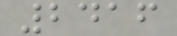2416
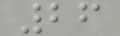26
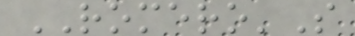ROMERO'S
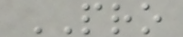PRO
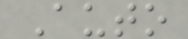Auto
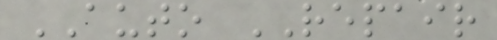AUTO REPAIR
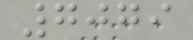7079
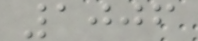1006
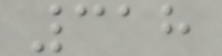318
